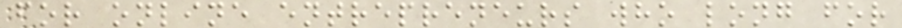for online entrepreneurs who long for
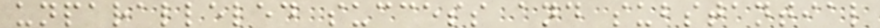unparalleled success and substantial
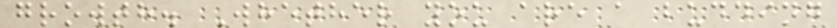growth. Whether you are a budding
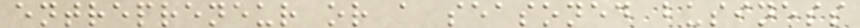entrepreneur or a seasoned business
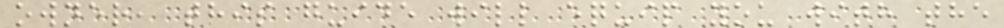owner, this guide will equip you with the
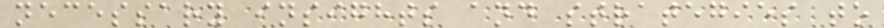necessary insights and strategies to
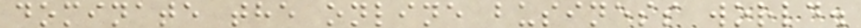dominate the online business world.
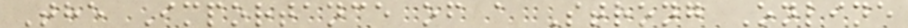The Importance of a Strong Online
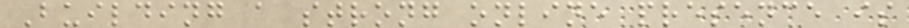Building a strong online presence is
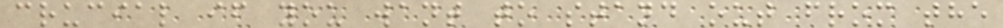crucial if you want to stand out from the
